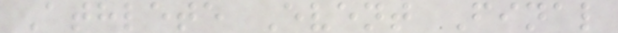Athlete Event Final
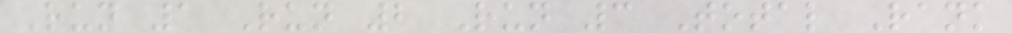Run 1 Run 2 Run 3 Total Rank
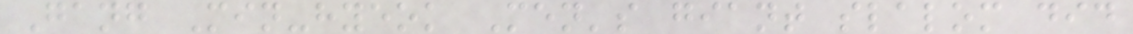Gang Min-hyeok Men's giant slalom did
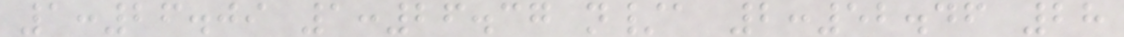1:26.09 1:26.37 n/a 2:52.46 28
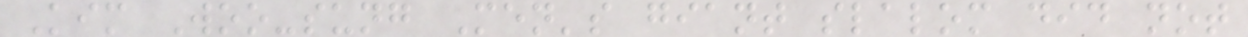Kim Woo-sung Men's giant slalom did not
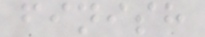finish
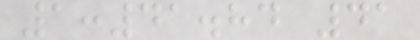1:41.84 41
